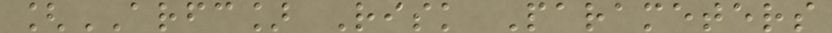[ARFC] Risk Parameters
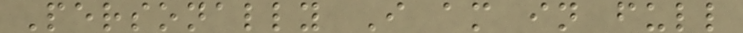Personally I am in full
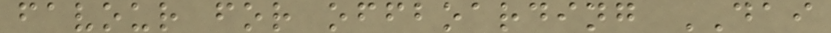favour for offboarding DAI
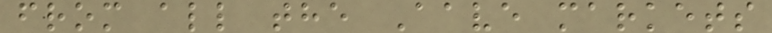from all the Aave markets
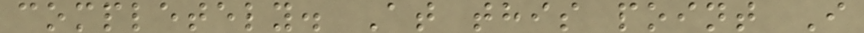completely. At this point I
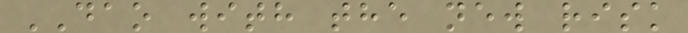DAO with the new risk
